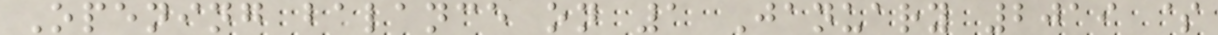Opening balance on 1 January 2019 $
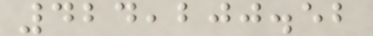424,200.52
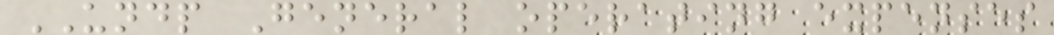UNDP General operating expenses
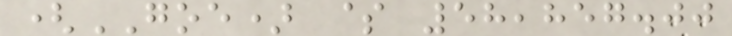(GOE) $ 58,857.00
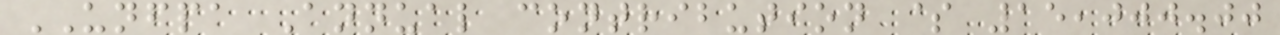UNFPA Annual contribution $ 15,000.00
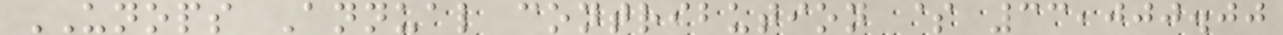UNOPS Annual contribution $ 33,000.00
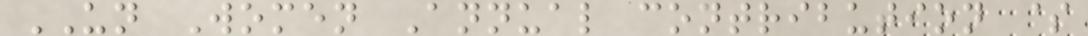UN Women Annual contribution $
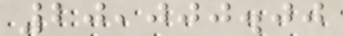20,000.00
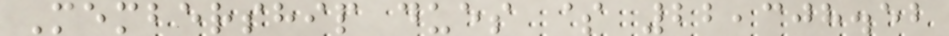Membership dues $ 22,308.52
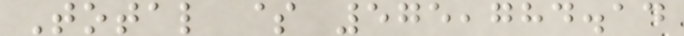Total $ 575,784.14
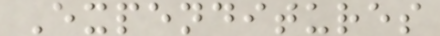Expenditures
